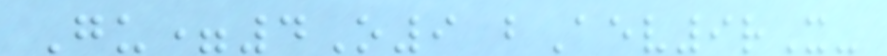Gu=4O9 bAev9rX-
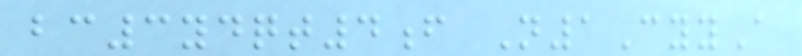bc3ydqt4f N1CyyA
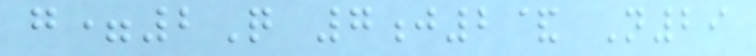g=2Q 7j2& N29
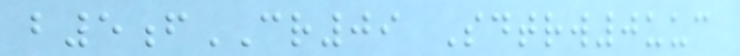b5fCR09 Sdtrw0uuc
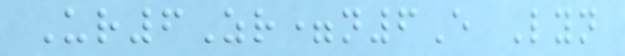Ur6Zr=n6E Lyn
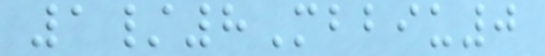1/8Mbbiu0
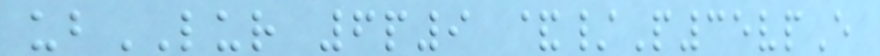ubLUR 6p9 &/P35vpE
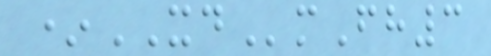*XDmFh3
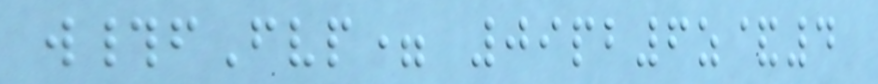w#fFvp= 09pb6z&4
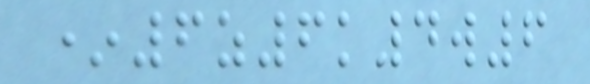*6z6k4w6
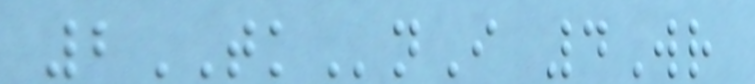2TKnI 4Wr
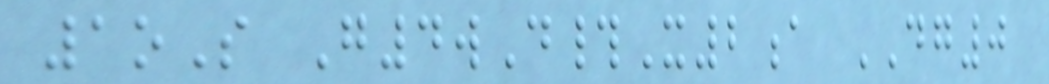1oS G4wD#X2a DG0
